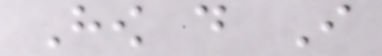How do I
